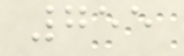755
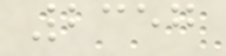2357
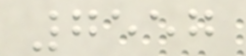7557
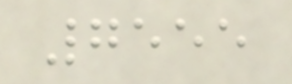7555
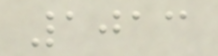1013
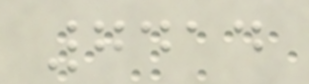7414
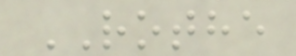ROTHE
